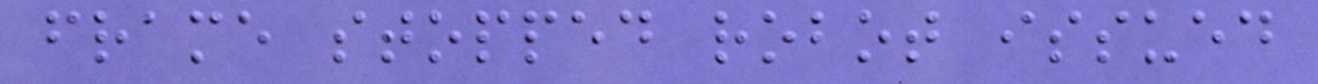frame stopped robot issued
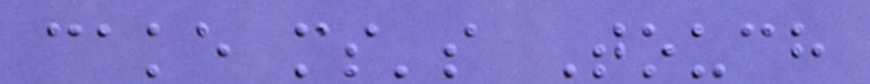cake ms's Touch
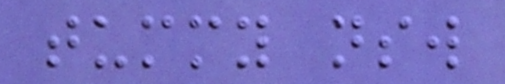tummy nsw
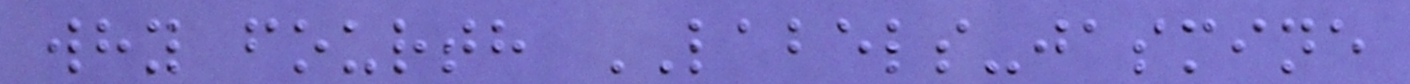why fourth LABELS-jasmine
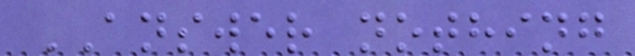ANSWER nothing
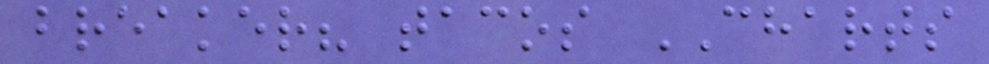breaker? tacos CHARTS
